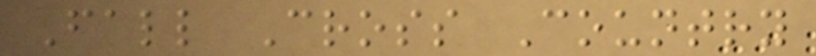Fall Cross Country
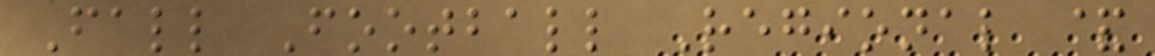Fall Football Regional &
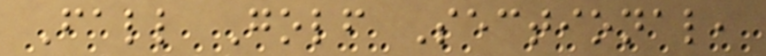Fall Golf Sectional,
